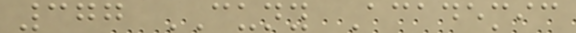377 CUNY Academic
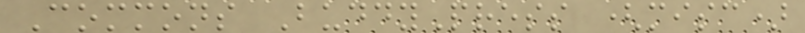Commons BuddyPress (misc)
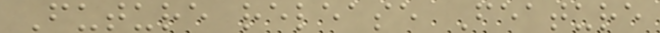Future release Feature
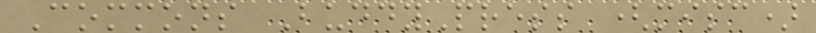Commons BuddyPress (misc)
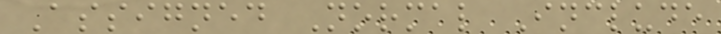Assigned Normal Include
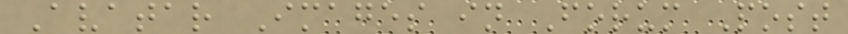Avatar Images in Forum Post
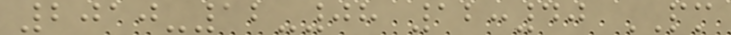2010-12-08 12:40 PM
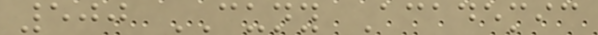500 CUNY Academic
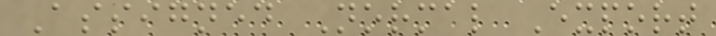Assigned Normal Export
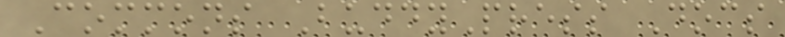Commons BuddyPress Docs
